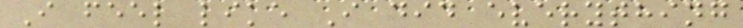I feel like I did everything
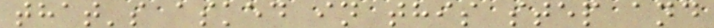that's asked in this step and
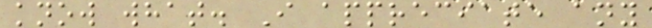know what. I appreciate any
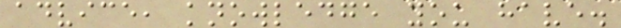advice, knowledge you have.
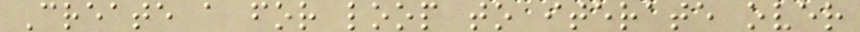Create a for loop to iterate over
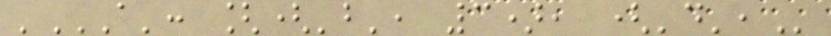'A': [('B', 3), ('D',
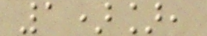1)],
